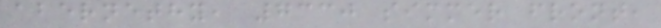abernethy, 7330 simmer front,
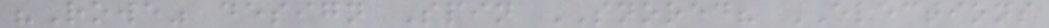"Rowe" design Spin SNORED? ELECTIONS
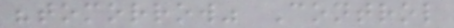"tomorrow" Control
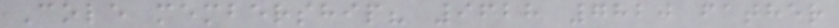Cole membership? 9628 7820 father
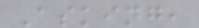Asking,
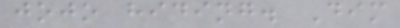jojo hiding. Dim
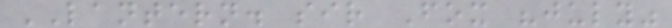LANTERN. sir Fox "july"
